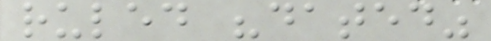ruled "dated"
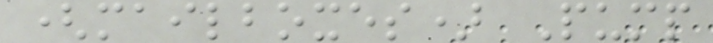(mailboxes) Pump
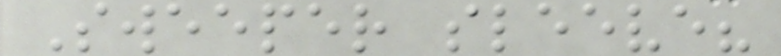Sweeper sleeve?
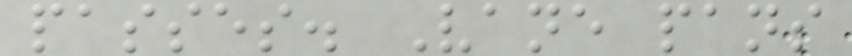passes. Vane pans
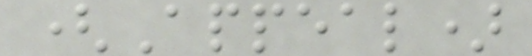(Appeal)
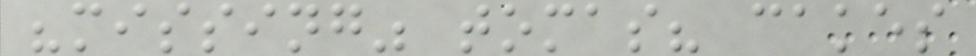"missing" tomas? cakes
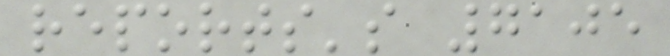reports's 7105
